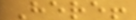Here!
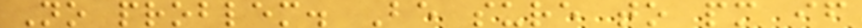No problem. Be sure to pm if
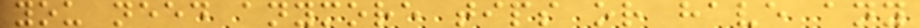you need anymore tips or have any
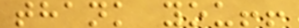thank you!!
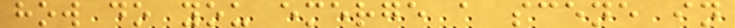how do you emerge a scene in
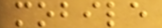mobile
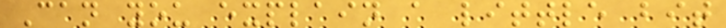Can you explain a little bit
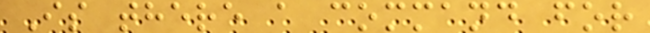Is there a command for
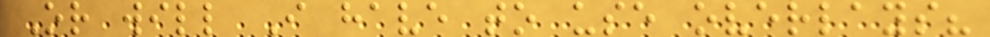Or will I have to use overlays?
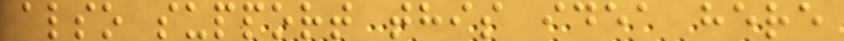also support this idea here
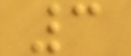3
